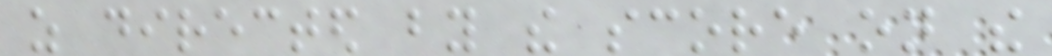as directed by the score on the
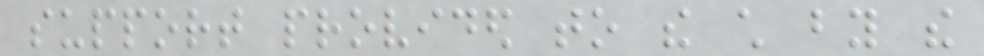support provided to the child by the
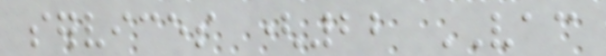services (22 VAC
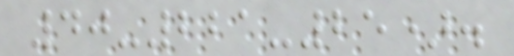40-221-25).
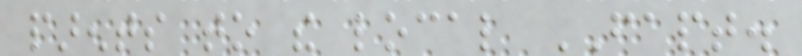parents to the local FAPT.
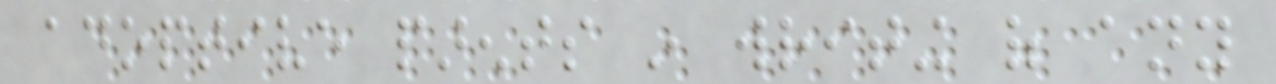adoptive parents in writing of any
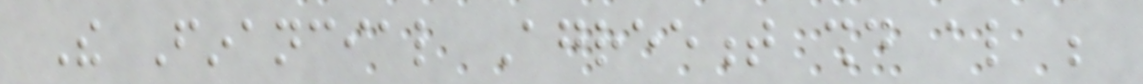The Financial Agreement should also be
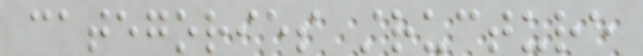categories structure
